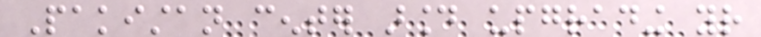Pakistan center around upgrading your
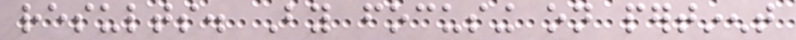results. By focusing on pertinent
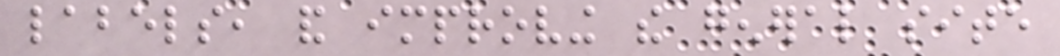labels, and improving the general site
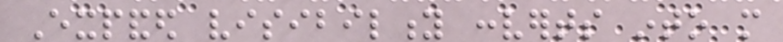Expanded visibility converts into more
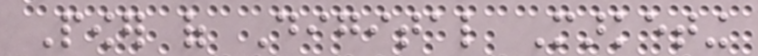Power of Digital Marketing
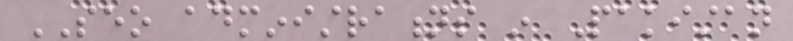SEO administrations in Pakistan
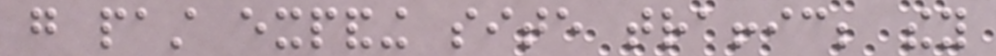go past expanding site traffic; they
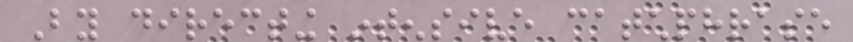By directing intensive catchphrase
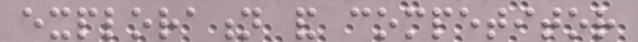exploration and competitor
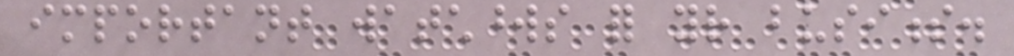important watchwords for your business.
